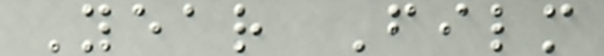Year Film
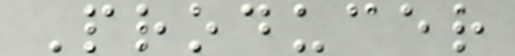Producer
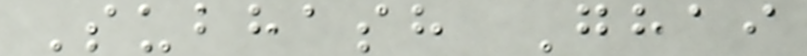Subhash Ghai
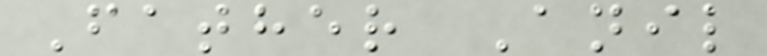Father Anil
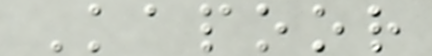Kapoor
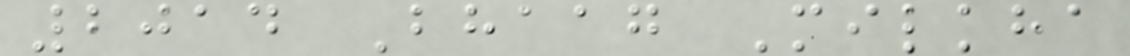2014 Bhaag Milkha
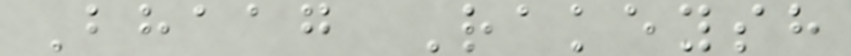Bhaag Rakeysh
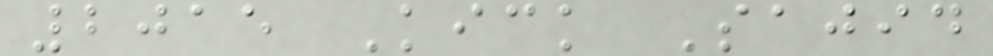2015 Kick Sajid
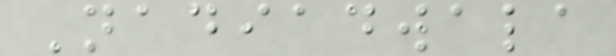Nadiadwala
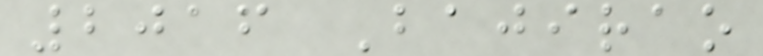2016 Bajirao
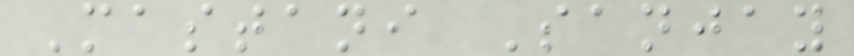Mastani Sanjay
